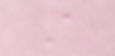A
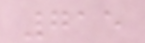715
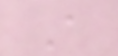A
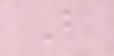B
